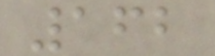162
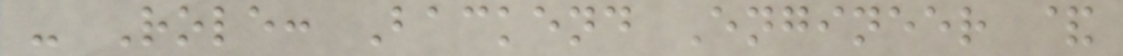- Role: Backend Engineer &
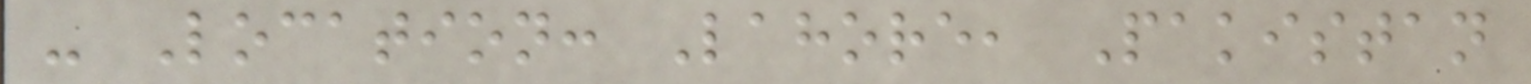- Location: Lahore, Pakistan
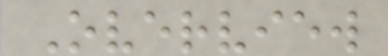Overview
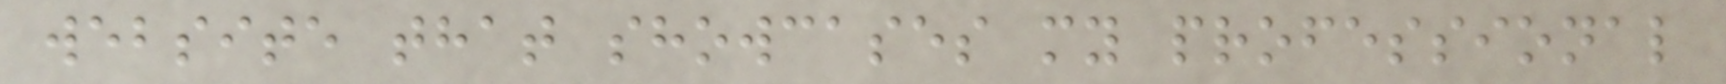website that showcases my professional
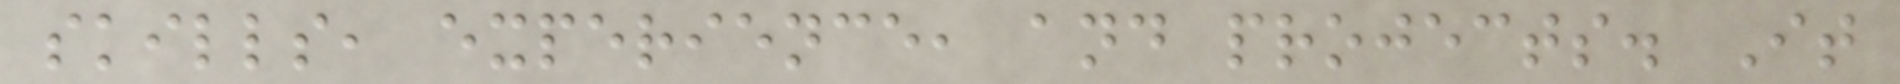skills, experience, and projects. It
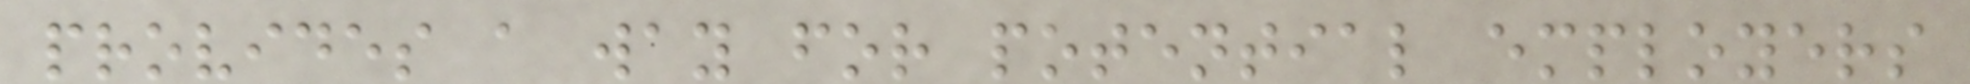provides a way for potential employers
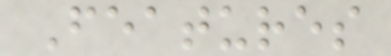Features
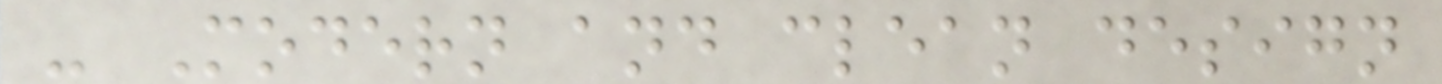- Modern and clean design
